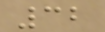32
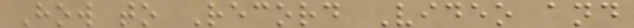How to Record Video and
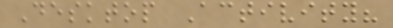Desktop Activity?
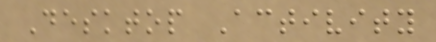Desktop Activity
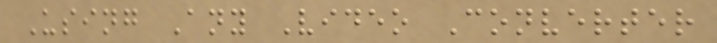Using Any Video Converter
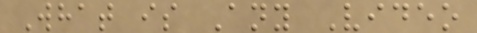What is Any Video
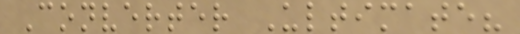Converter Ultimate?
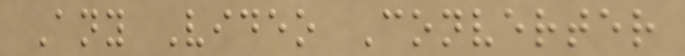Any Video Converter
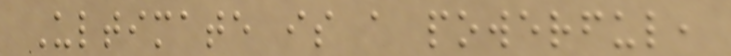Ultimate is a powerful,
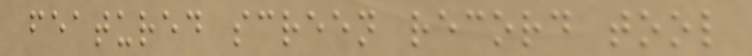featured screen record tool
